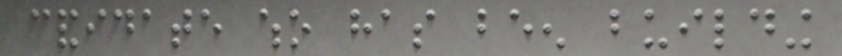candidate who has been building
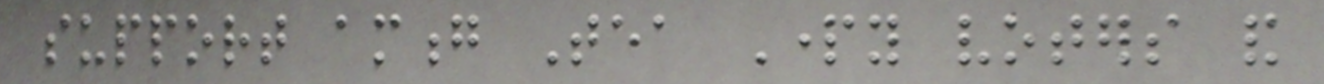support among Tea Party voters and
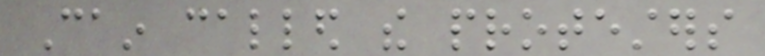Cain called the protesters
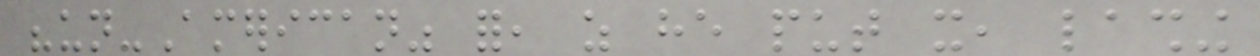"un-American" for, as he put it, lashing
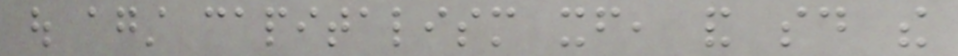out against capitalism itself, and said the
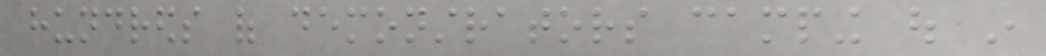hundreds of demonstrators camping out in
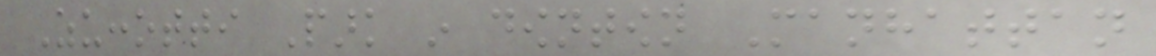Zuccotti Park in downtown Manhattan
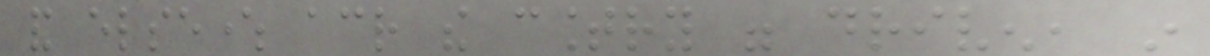and elsewhere across the country were driven, in
